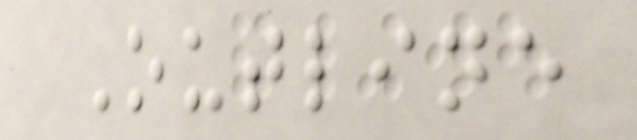Outline
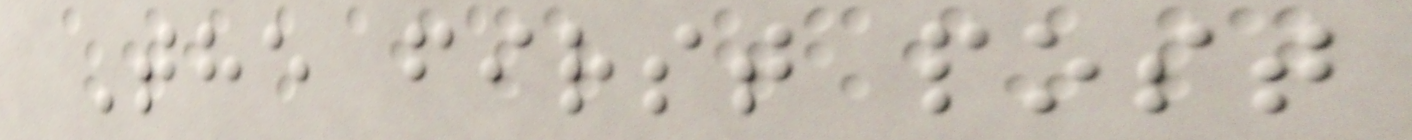The first post
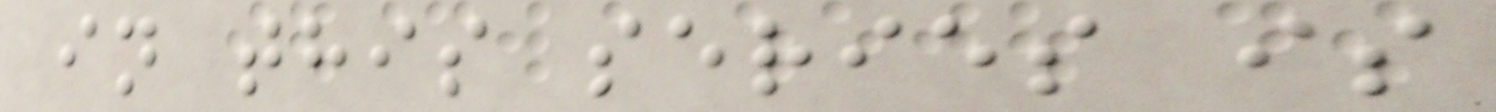in this series is
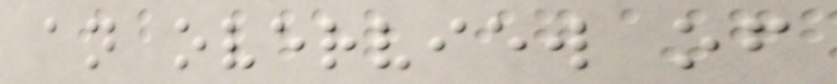an overview of
